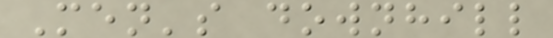Men's downhill
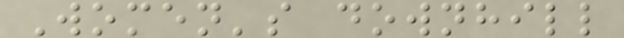Women's downhill
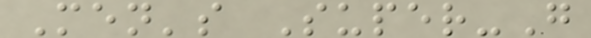Men's Super-G
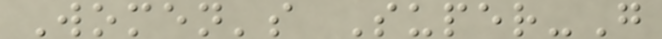Women's Super-G
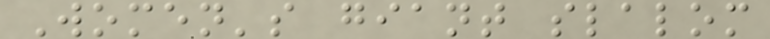Women's giant slalom
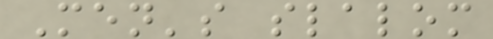Men's slalom
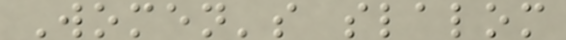Women's slalom
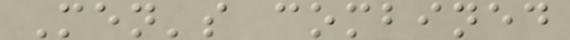Men's combined
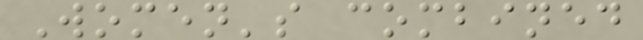Women's combined
